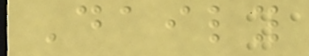Daily
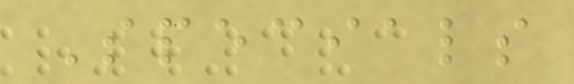Specials
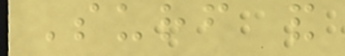Surf and
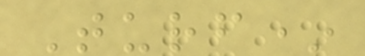Turf*
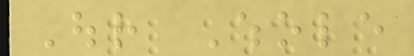Our Whole
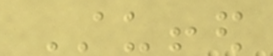Stuffed
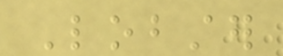Lobster
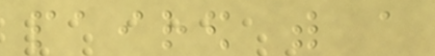paired with a
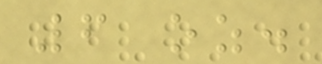6 oz.
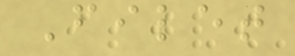Filet
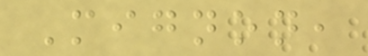Mignon,
